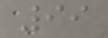99
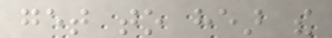get to hear the
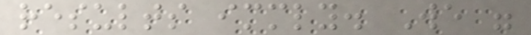results immediately. We were
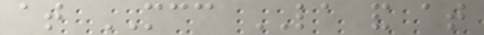at MCC LA and at
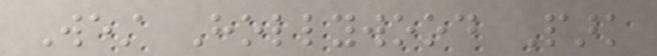West Hollywood Park
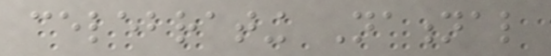celebrating National
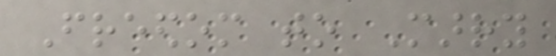Freedom to Marry
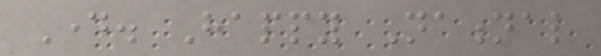Day. Happy National
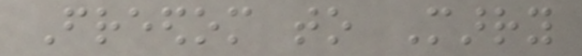Freedom to Marry
